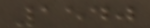1540
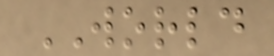WORLD
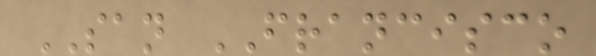SAN FRANCISCO
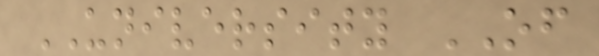UNIVERSITY OF
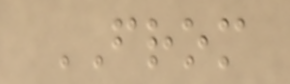FROM
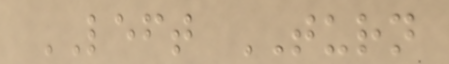LEFT TURN
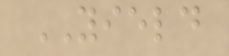YIELD
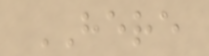HERE
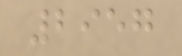2957
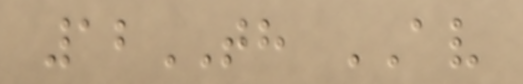12TH AV
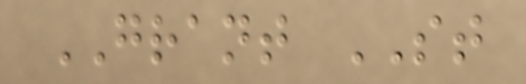GRANT ST
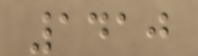1410
